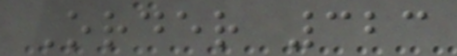Order 323
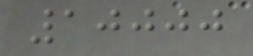10000
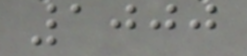1000
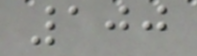100
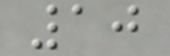10
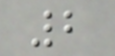2
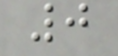0
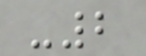-2
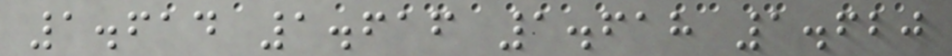1.614 1.616 1.618 1.620
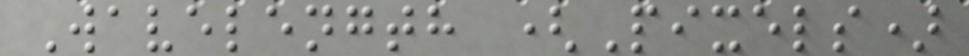Wavelength (Pixels)
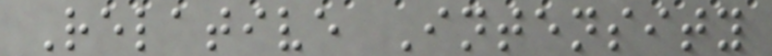Relative Intensity
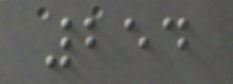254
